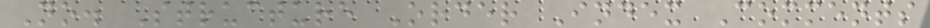No. Structure Order Index Comments
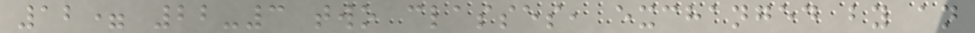12= 22-3 two classes, exchanged by an
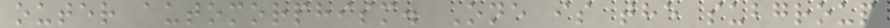outer automorphism. One is the subgroup
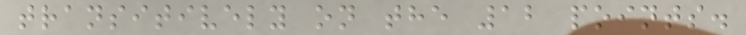transitively on the 12 points.
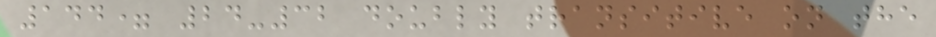144= 24-32 doubly transitive on the
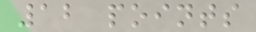12 points
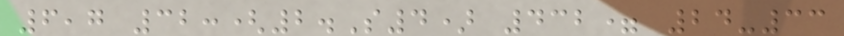6,7 32:(2.S4) 432= 24-33
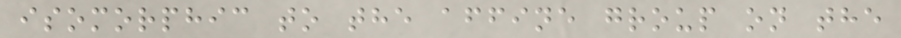isomorphic to the affine group on the
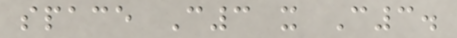space C3 x C3.
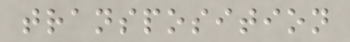transposition
